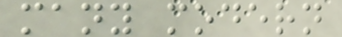many modern
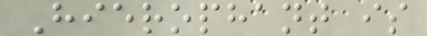Hierophant is
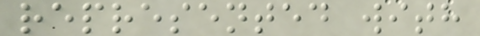represented with
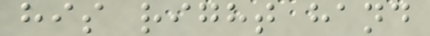his right hand
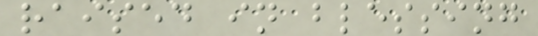raised in blessing
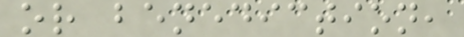or benediction,
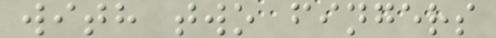with two fingers
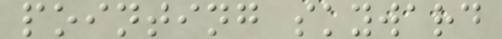pointing skyward
